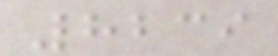8239
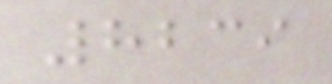8239
